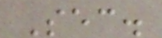Sec.
